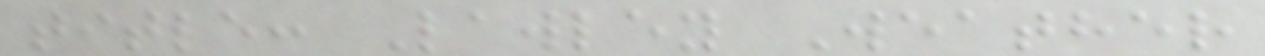title: Lawley Weather
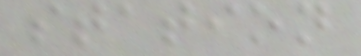station
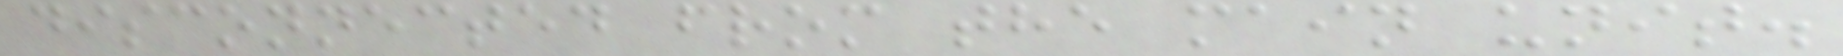disconnected from the main unit.
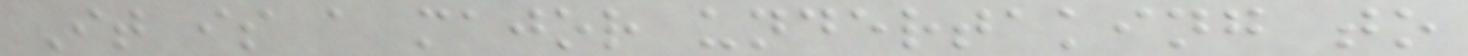It is a major undertaking to
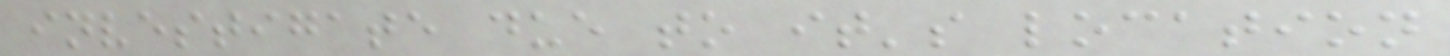investigate due to it's location
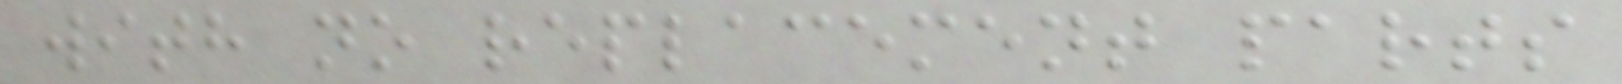with no replacement parts
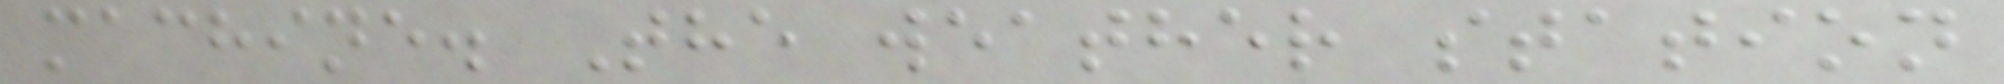machine. The weather station
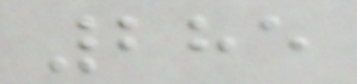285
